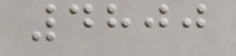4800
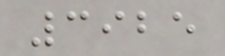3925
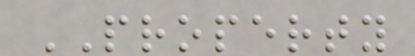PROPERTY
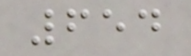654
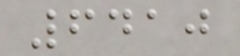6410
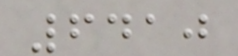6410
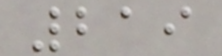219
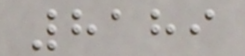8189
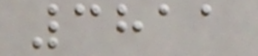3811
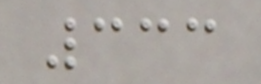333
